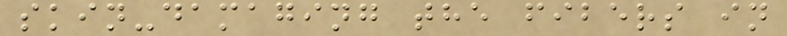skin-damaging the fibers in
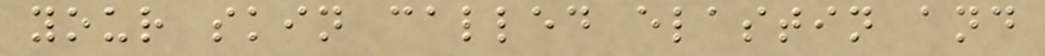your skin called elastin and
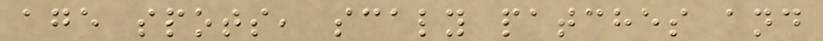age spots, scaly patches and
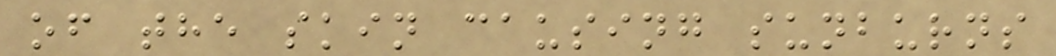of the skin causing sunburns
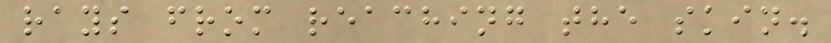rays from reaching the skin.
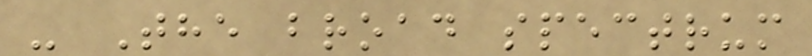- The broad spectrum
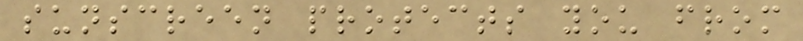sunscreen protects you from
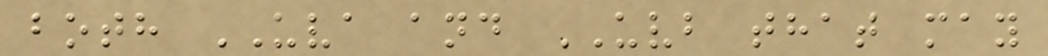both UVA and UVB that may
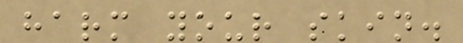harm your skin.
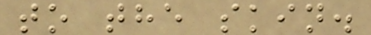to the skin.
